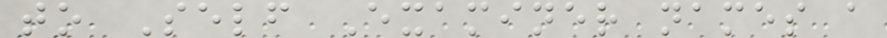to Self Examiner names a
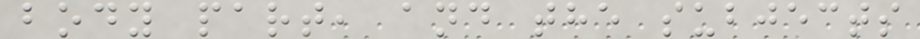body part, and the subjects
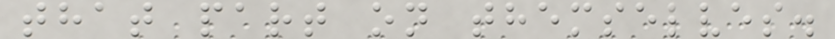that part on themselves.
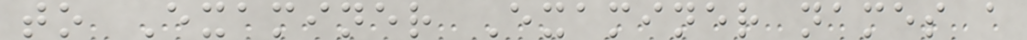to Examiner Examiner names a
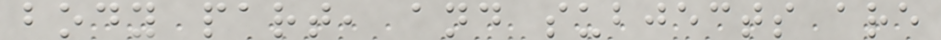body part, and subjects are
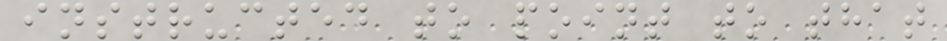instructed to point to that
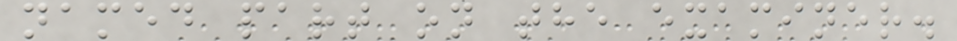named part on the examiner.
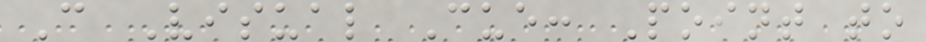C Visual Cue: Point to
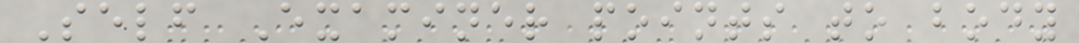Self Examiner points to body
